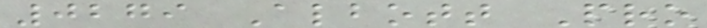0279 Albott Pro
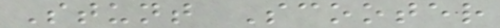Stunt Scooter
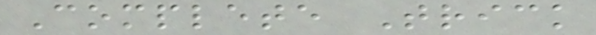Complete Trick
